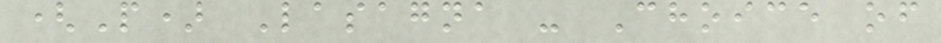(P) Lasagna - Choice of
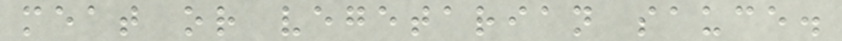meat or vegetarian sauce.
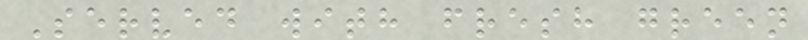Served with fresh green
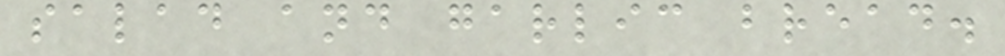salad and garlic bread.
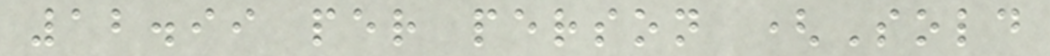12.99 per person (Sold
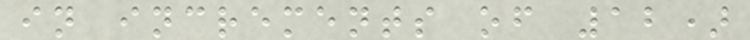in increments of 12)
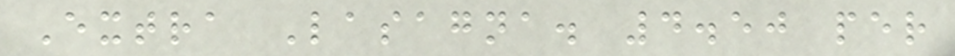Extra Lasagna. 4.50 per
